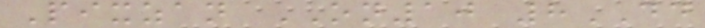Pixzan ON10 8DD
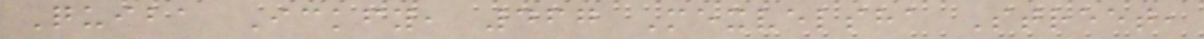Quiba Ickfy, 467 Mexvelsha Street,
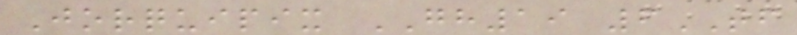Jorquipix GH19 6TF
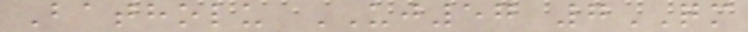Batholu UJ57 7QM
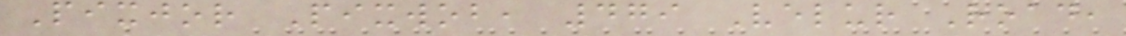Pixjor Pixwob, 479 Velur Road,
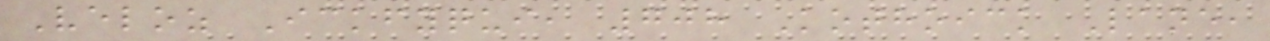Veloz Ickfyqui, 708 Kothoick Lane,
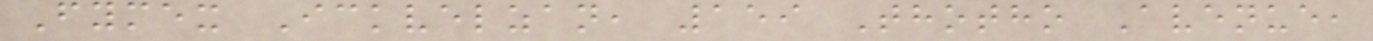Fymex Ickvelzan, 159 Thotho Avenue,
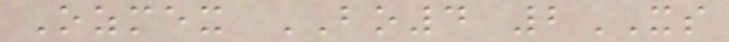Ozmex BO4 2XS
